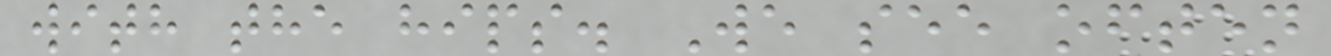with the hips. We see often
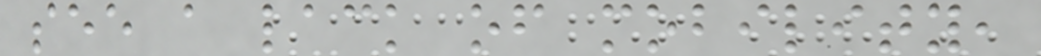see a lack of mobility,
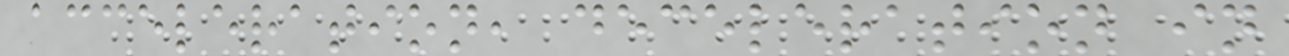acceleration, deceleration in
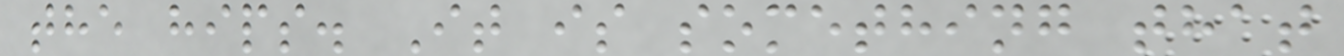the hips. It is something that
